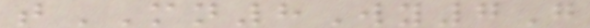tMN8Wy7G
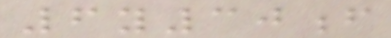6y30f
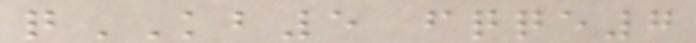qKB5 fqqe7
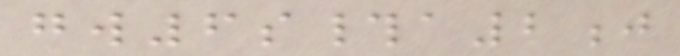gw6s#a2j
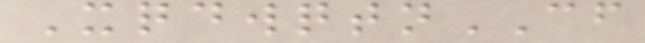XqdwqtnCF
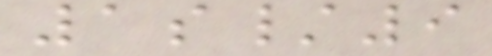1s/9
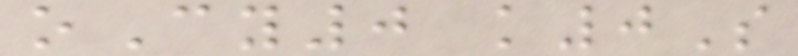oCy0 k0S
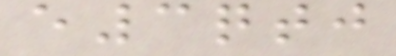e3qtj
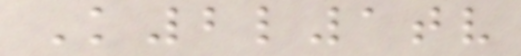K2l1tv
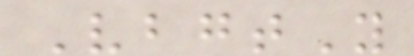VbgtY
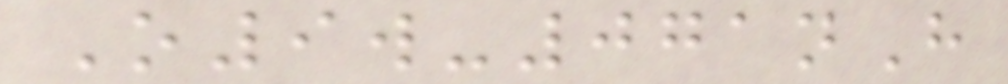O9w-071nH
